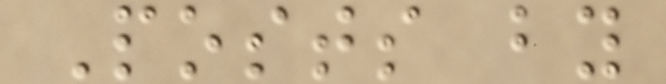Posts by
